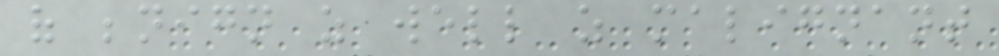of benign as well as malignant
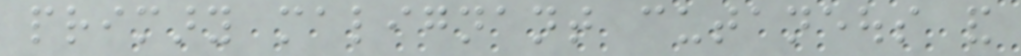primary malignant cutaneous and
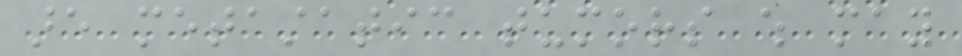are metastatic tumors which may
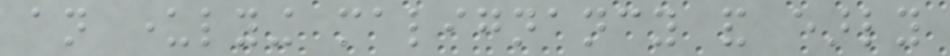an underlying malignancy and early
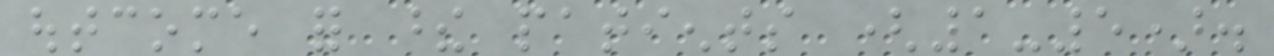outcome for these patients (1-5).
